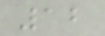12
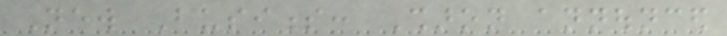New Business: Sharon announced
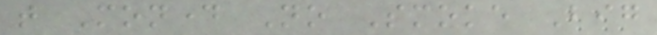that Monday No Smoke Big
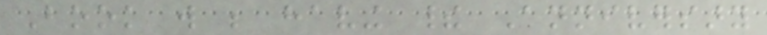Book will be having their Anniversary
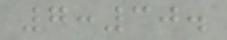7:30.
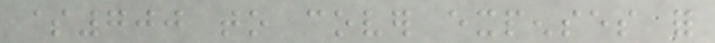$700 to cover expenses for
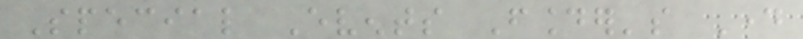Special Events Founder's Day
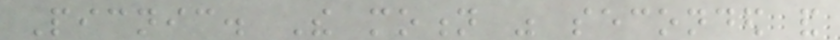Picnic. The motion was seconded and
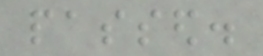passed.
